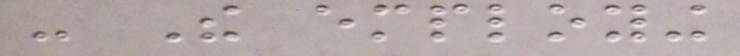- The employing
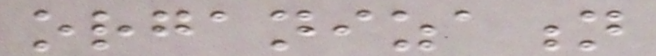organization
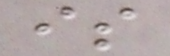is
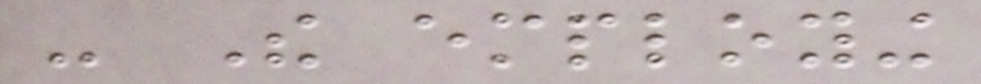- The employing
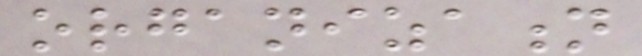organization
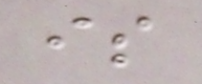is
